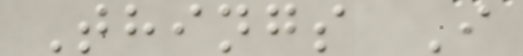Things I
